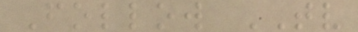Follow TV
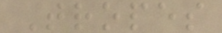Tropes
